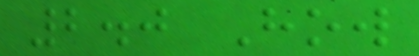2.0 How
